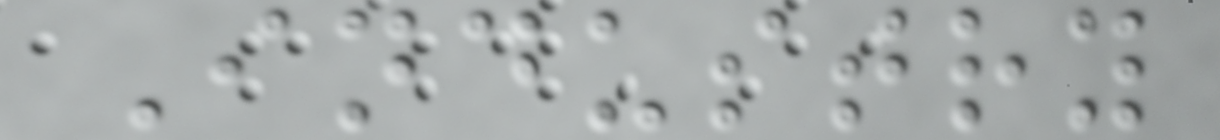Industry
